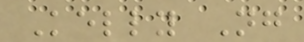Kelly Ng
